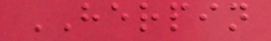HERPIN
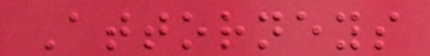Attorneys
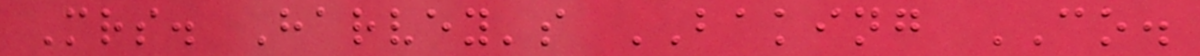Mrs. Harvey's BAKING CO.
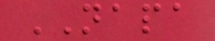NAPA
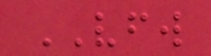VFW
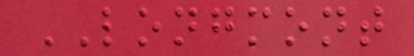LONGMONT
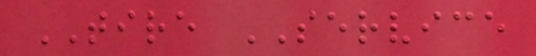TIRE SERVICE
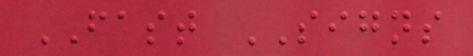FAST SIGNS
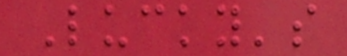Lucky's
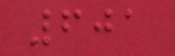601
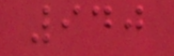940
